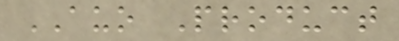AUO Product
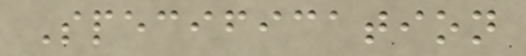Specification
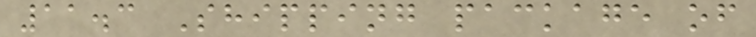11.3 Shipping package of
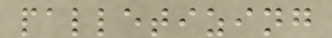palletizing
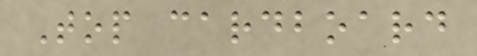Top cardboard
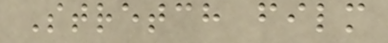Stretch film
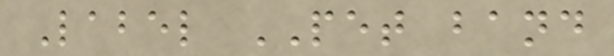Label PET band
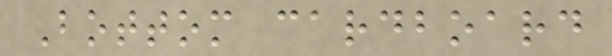Bottom cardboard
